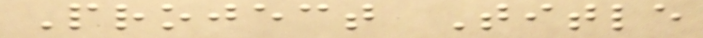Project Title
